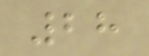28
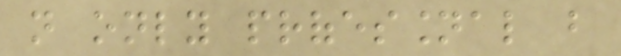not only professional but
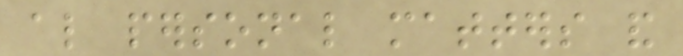also personal matters and
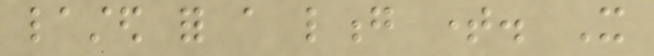lasted for a long time. It
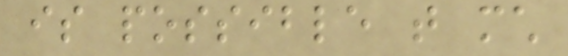is possible that much
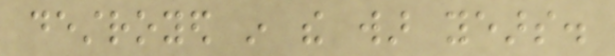destroyed in the war years.
